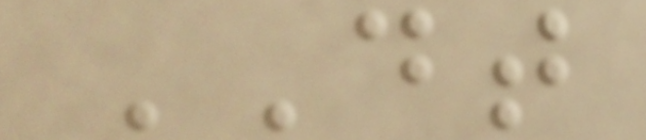DT
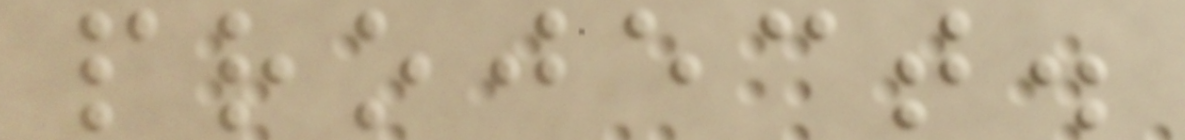project.
